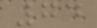74
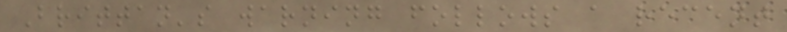Brittan's warning follows a recent
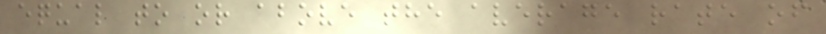equal to or above the average rate of
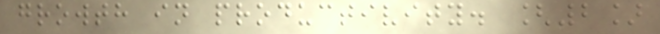growth in productivity. [2]
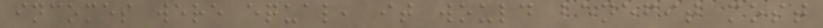incomes were equal, it would benefit most
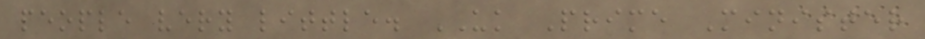people very little. UK Prime Minister
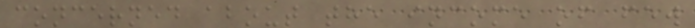concerned about the income of few
